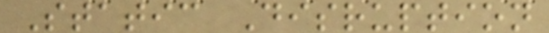Static Disruption
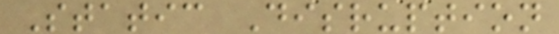Static Disruption
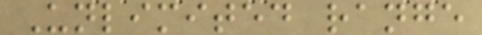Unlimited range
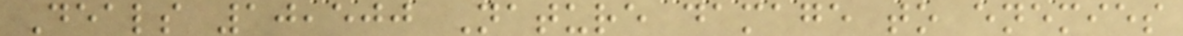Deals 10,500 Nature damage to enemies
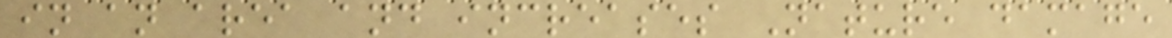in an area and increases Nature damage
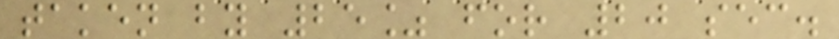taken by 25% for 20 sec.
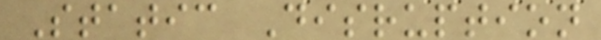Static Disruption
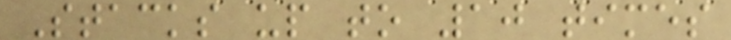Stacks up to 10 times
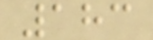183
